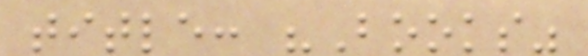title: "Books"
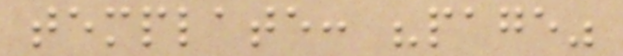template: "page"
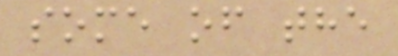some of the
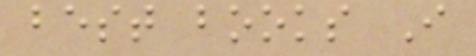best books I
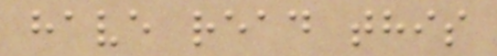have read this
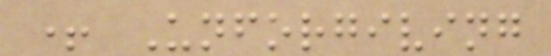+ Unforgiving
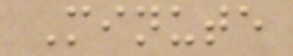Minute
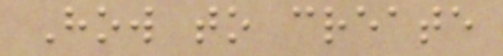How to create
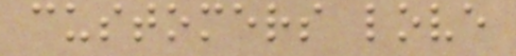customers love
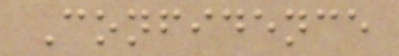Confidence
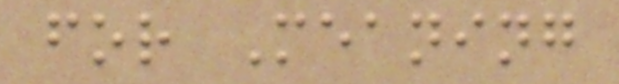for Meaning
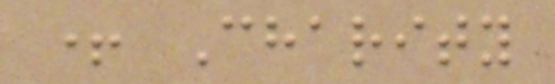+ Charity
